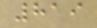819
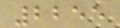2255
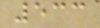533
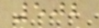502
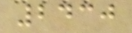2430
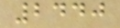2440
